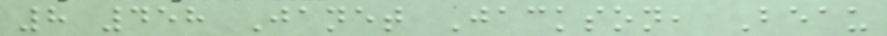8 458 Janet Jackson, Beau
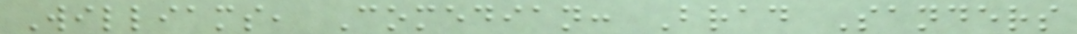Williams, Comedian: Brad Sanders
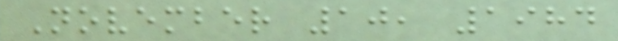November 10, 1984
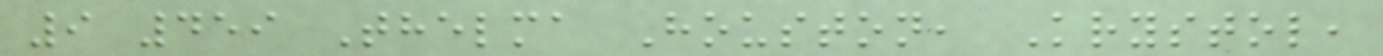9 459 Thelma Houston, Krystol,
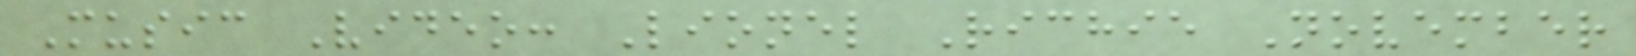Music Video: Lionel Richie November
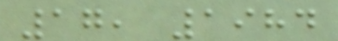17, 1984
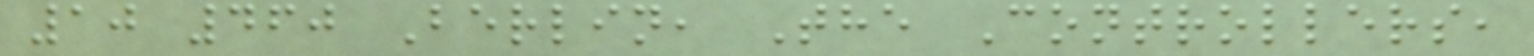10 460 Berlin, The Controllers,
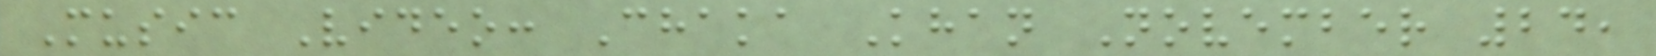Music Video: Chaka Khan November 24,
